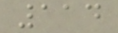114
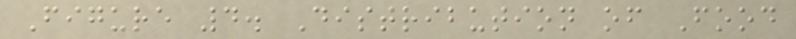Figure 4. Distribution of Food
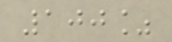100%
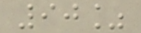90%
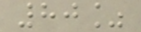80%
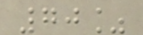70%
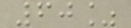60%
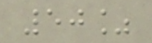50%
